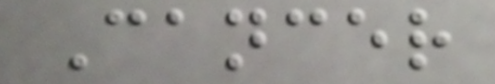Cancer
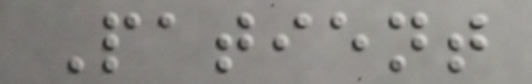Patient
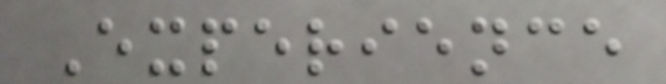Experience
